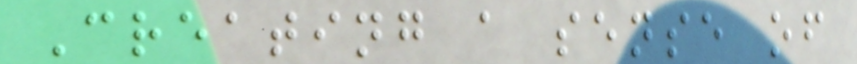Creating a sense of
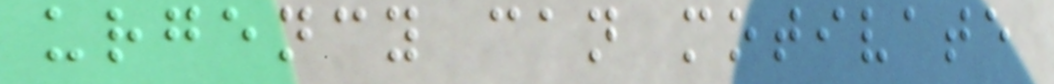urgency can motivate
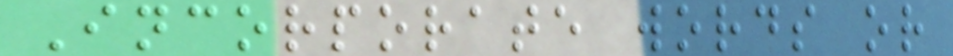Incorporate words or
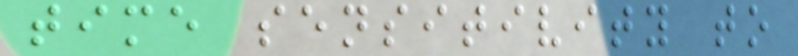time sensitivity to
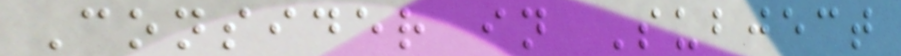Consider in Subject
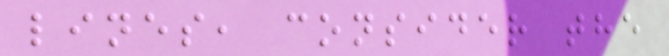lines, consider the
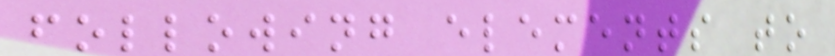following elements to
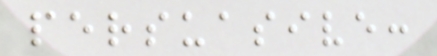persuasive:
